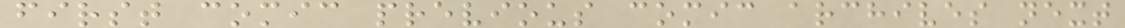first comic previous comic archives next
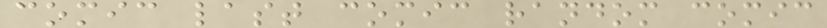comic last comic random comic
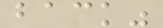back"
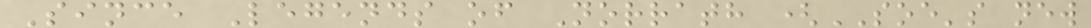Since Legends of Norrath (SOE's new
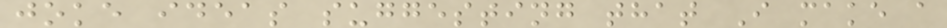joke ideas suggesting that I make a
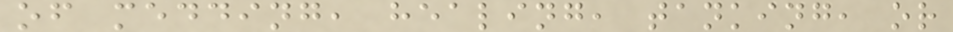of medding, healing, tanking, or
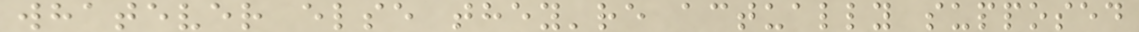whatever else they're actually supposed
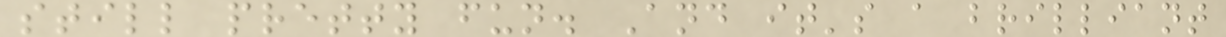still pretty fun. And it's a brilliant
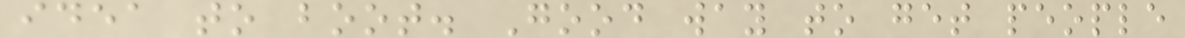idea to boot. Good way to get people
